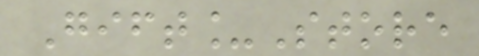Gift_Store
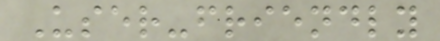User-friendly
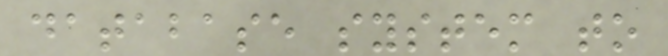database system to
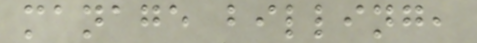manage billing,
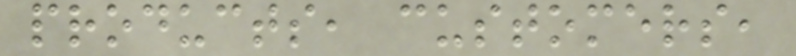products, customers,
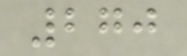270
